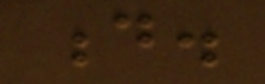d.
